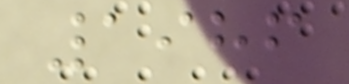1986
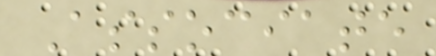Associate
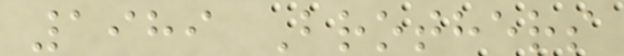1989 Brothers
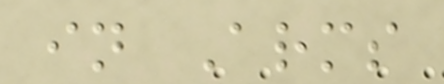in Arms
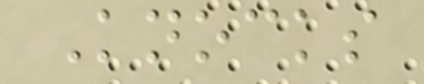Knocks
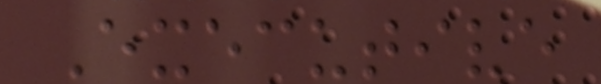Executive
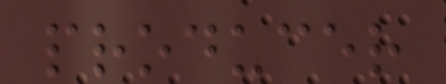producer
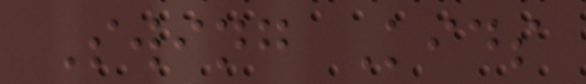Swing Kids
